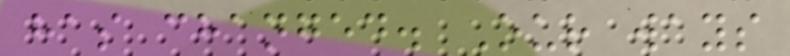has changed. Our ways
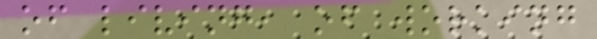of living, of working
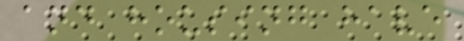and housing have
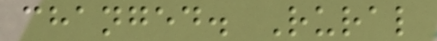changed. Rural
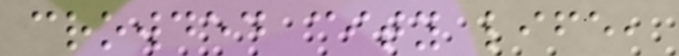crowded city life,
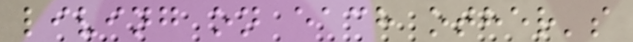living on each other's
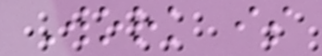Work is
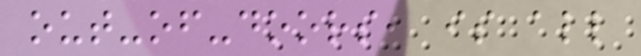out-of-doors, is all
